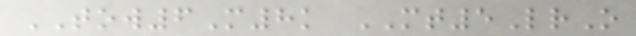TOW6M8k MT5LrO
